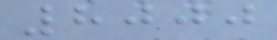8000
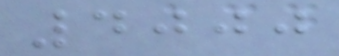4000
